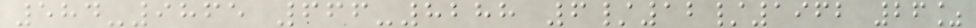584-9865 666-8288 6/12/1962 26%
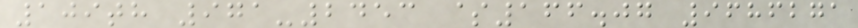109th 971-2453 $166.07 9686271
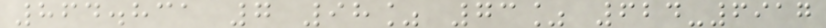864.831 7 98% 73% 624-6917
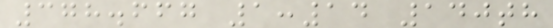378.667 1:14 140th
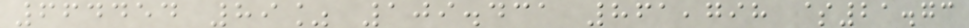664454 89% 109.431 861,798 $21.73
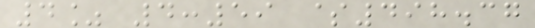4% 4:59 $498.37
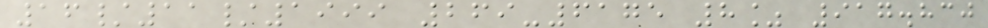16/11/1999 269-6175 8% 917.830
